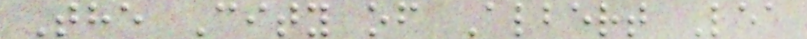The City of Albert Lea
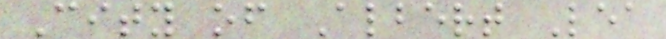City of Albert Lea
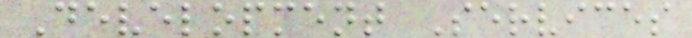Development Services
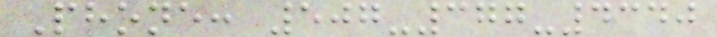Phone: 507-377-4340
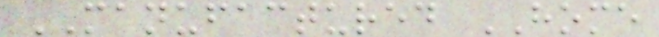MANUFACTURED HOME
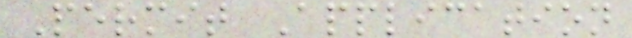Permit Application
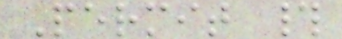Permit #
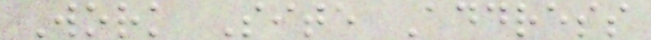Work Site Address
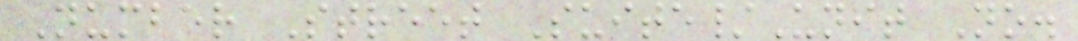Number Street Suite/Unit No.
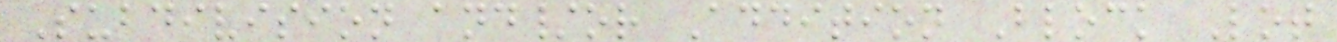Subdivision and/or Addition Block Lot
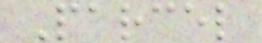Parcel
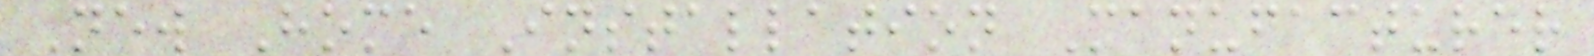New Home Installation Manufacturer
